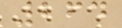264
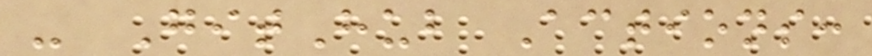- GitHub Actions:
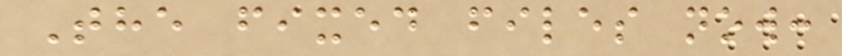The fixed files now:
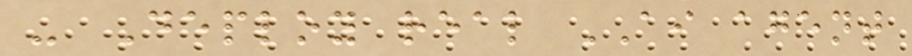- Deploy real AI agent
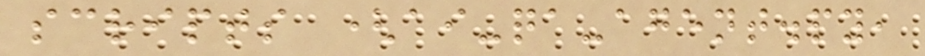scripts (ai-qa-agent.py,
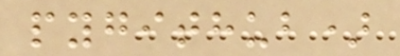pygithub)
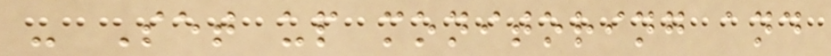- Set up monitoring and
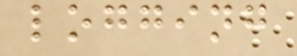logging
